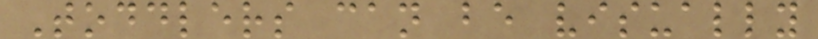Toddlers can be visually
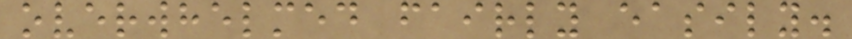overwhelmed fairly easily.
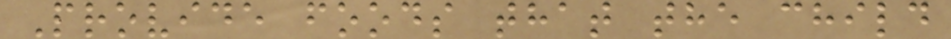Provide foods that the child
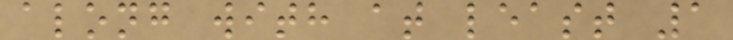along with at least 1
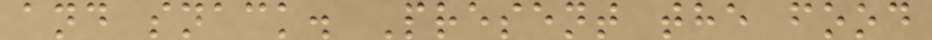and snack. Present the food
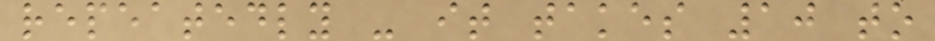repeatedly - it takes 10 to
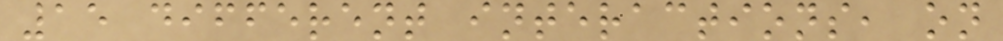15 different interactions, on
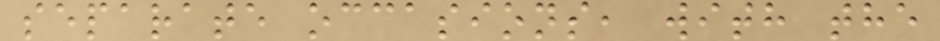separate occasions, with the
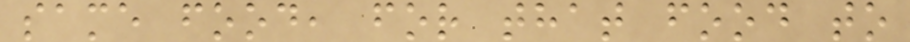same food, for that food to
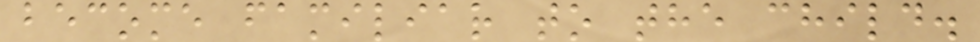become familiar to the child.
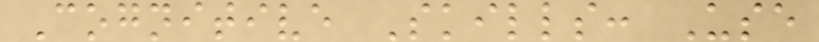Cognitive Skills: Use
